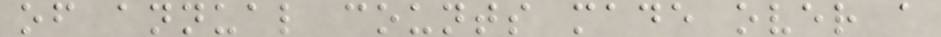of annual counts made over a
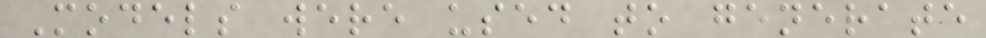Models were used to generate
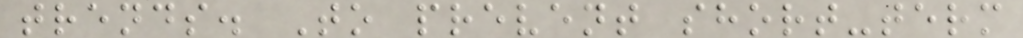trends. To prevent short-term
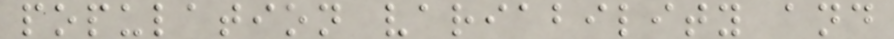population variability and
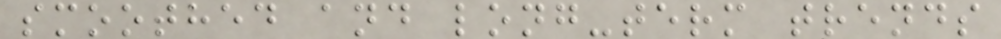smoothed and long-term trends
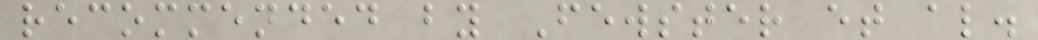recommended by Fewster et al.
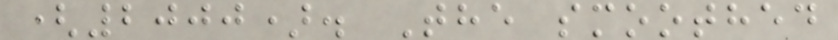(2000). The smoothed
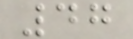47
